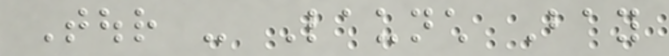Tour - Launch Bay
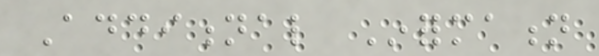Additional Information
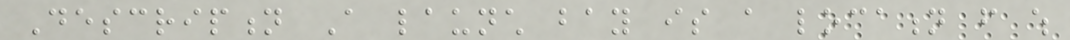Description A launch bay is a location from which
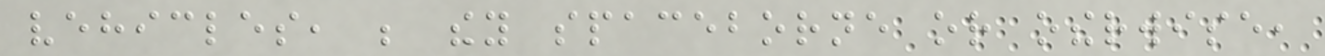vehicles, be they spaceborne or otherwise,
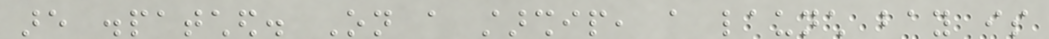are dispatched. On a starship, a launch bay is
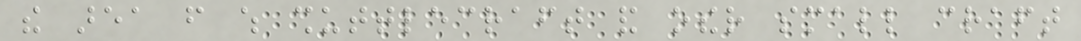the area from which shuttlecraft and other small craft
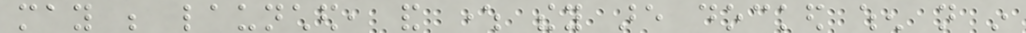may be launched, and where they are docked when not in
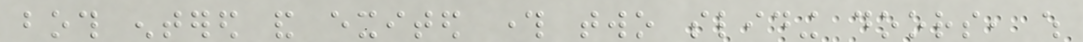both entered and exited through two sliding doors, which
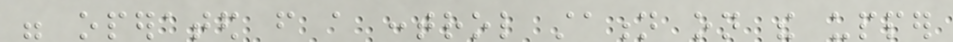were operated from a control station on the upper
